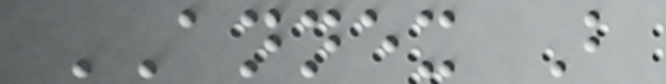ANNEX B
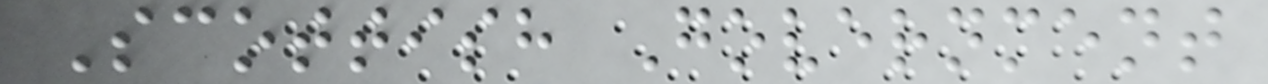Scottish Government
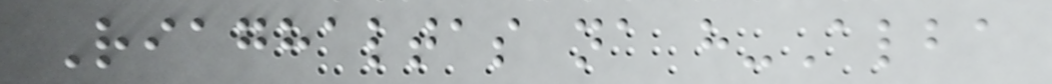Riaghaltas na h-Alba
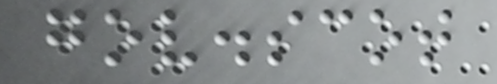gov.scot
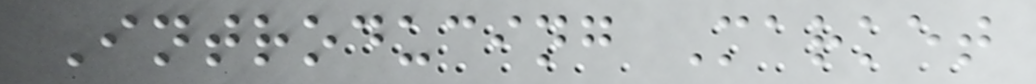Introducing Market
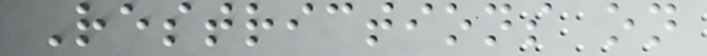Restrictions on
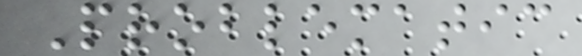Problematic
